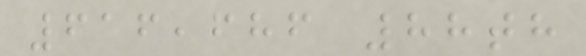616,686 88th
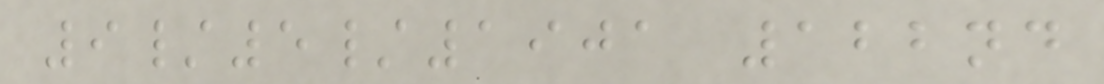9/5/1901 122nd
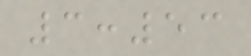3:53
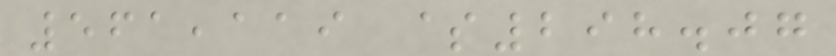561,119 $298.07
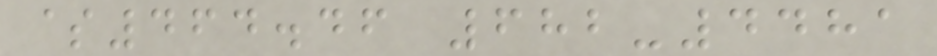$464.46 682-4481
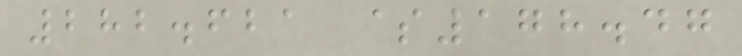282.621 $178.47
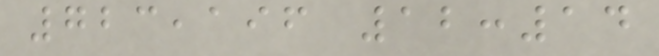723,196 12:14
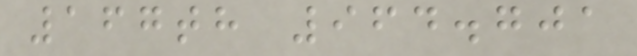167th 964.701
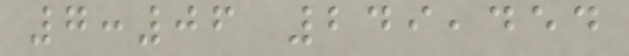7:06 249,454
